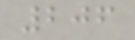206
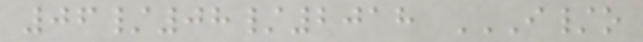06/08/2018 I/O
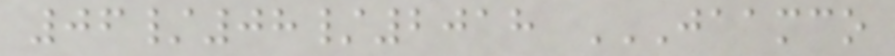06/08/2018 JAAMCO
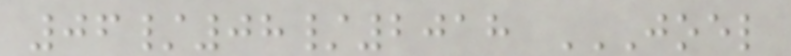06/08/2018 JOEL
